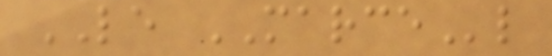LE MARCEl
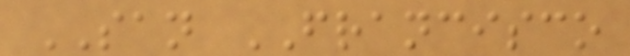SAN FRANCISCO
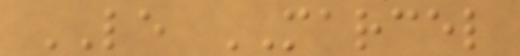LE MARCEL
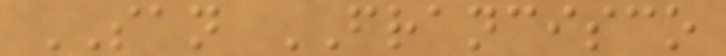SAN FRANCISCO
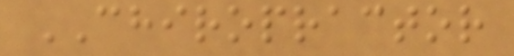CHIROPRACTOR
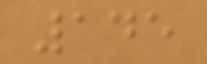145
